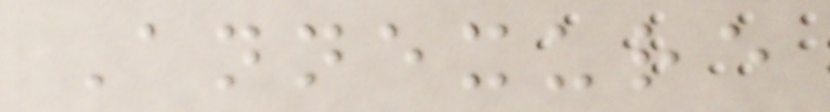Annexure
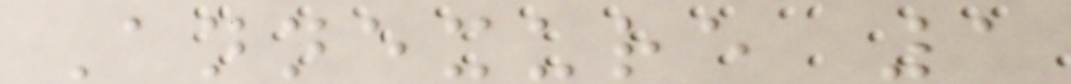Annexure 1
